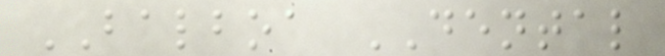BALBOA DENTAL
